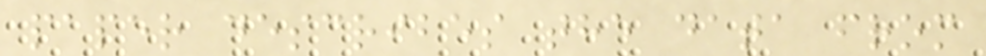paper describes the data from
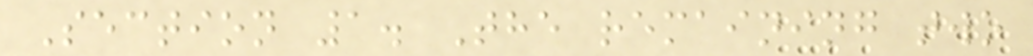Section 1. The remaining two
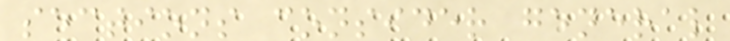sections consider general
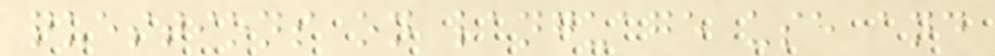questions on language use and
